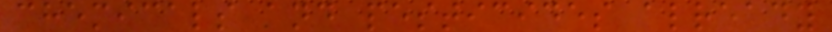chemicals and pesticides already
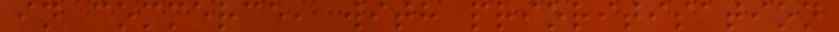in commerce, with prioritisation
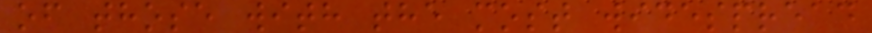of those with the most widespread
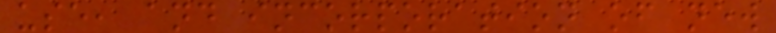use, and incorporation of new
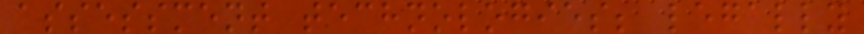assessment technologies; legally
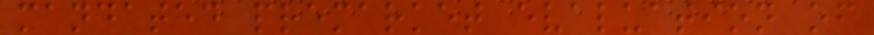mandated premarket evaluation of
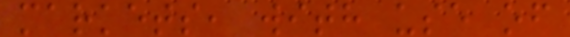markets, with use of
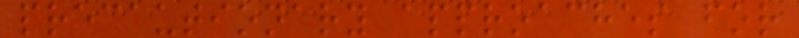precautionary approaches for
